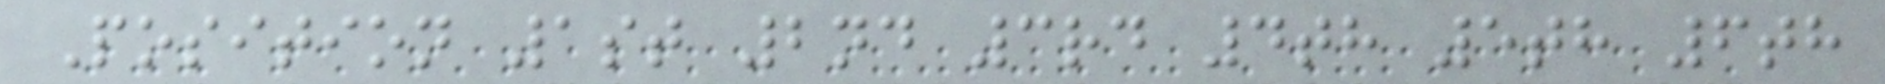Position 1st 2nd 3rd 4th 5th 6th
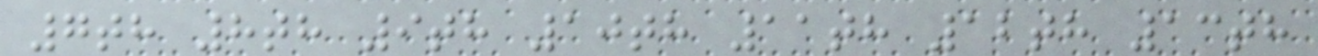7th 8th 9th 10th 11th 12th 13th
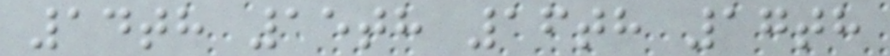14th 15th 16th 17th
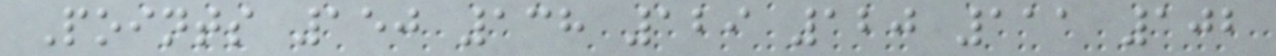Points 150 138 129 120 111 102
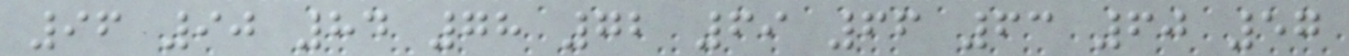96 90 84 78 72 69 66 63 60 57
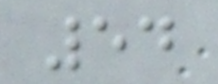54
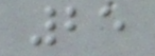25
